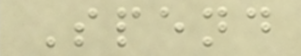Spend
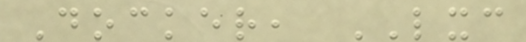Docker, LXC
